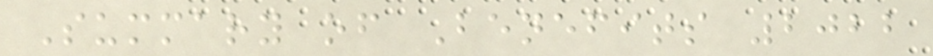Summary of Benefits 2022
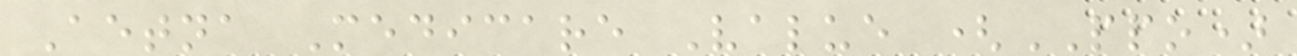Aetna Medicare Value (PPO)
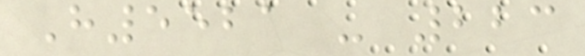H5521 - 223
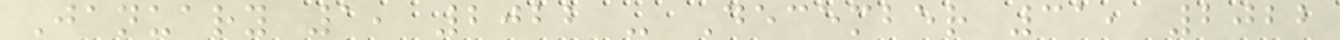January 1, 2022 - December 31, 2022
